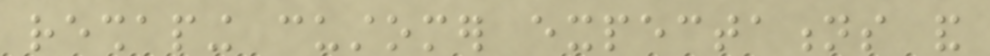reshaping customer expectations and
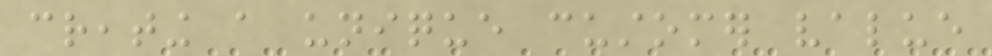creating a unique customer value
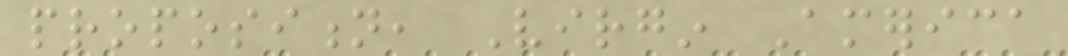proposition, Virgin America
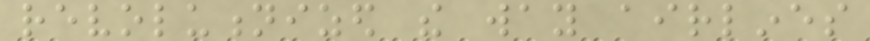revolutionized the way airlines
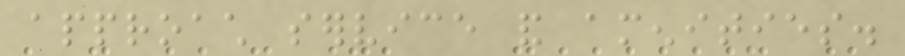approach service and amenities.
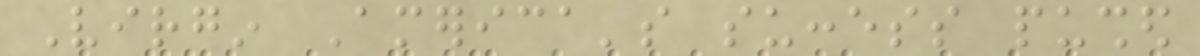Virgin America's success pushed
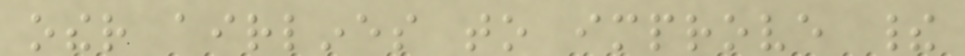other airlines to improve their
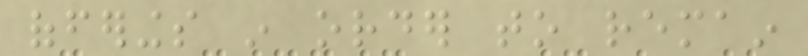offerings in order to remain
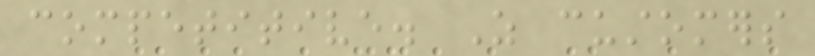competitive. As customers
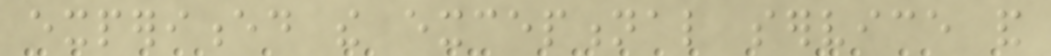experienced the exceptional service and
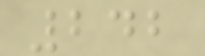242
